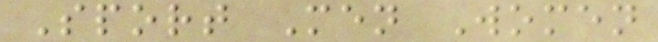Sport Men Women
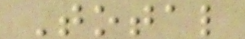Total
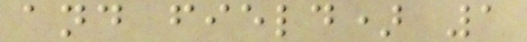and field) 1
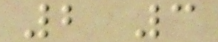2 3
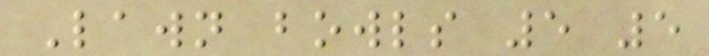Lawn bowls 5 5
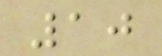10
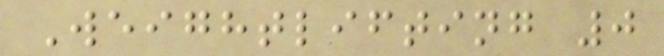Weightlifting 0
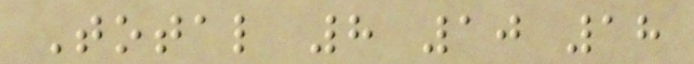Total 8 10 18
